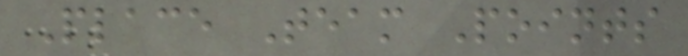Place Team Points
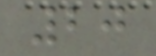20
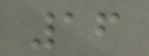16
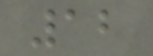12
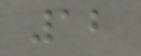12
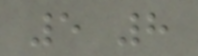5 8
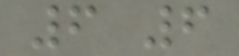6 6
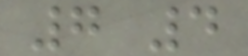7 4
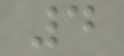4
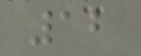12
